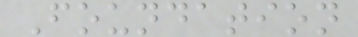Foundation
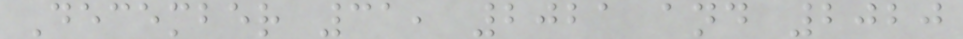December 31, 2021 and 2020
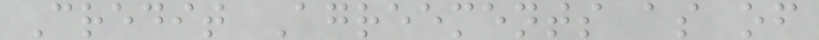Credit Agreements as of
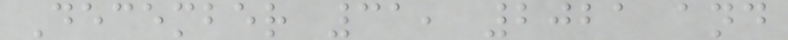December 31, 2021 and
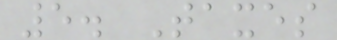5. Taxes
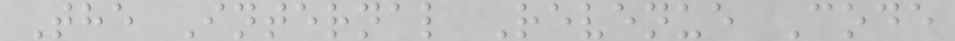The Internal Revenue Code
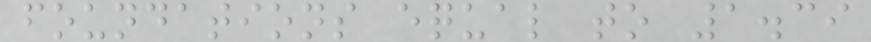foundations equal to 1.39
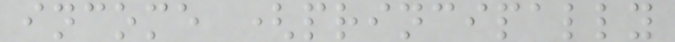income (principally
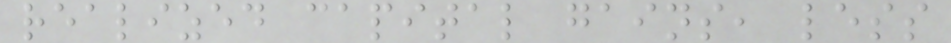realized capital gains, less
